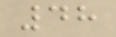48
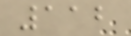112
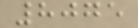8075
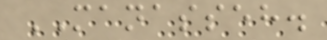MANASSEH.
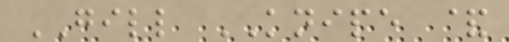GILL KNIPE &
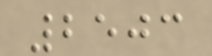2503
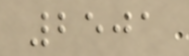2501
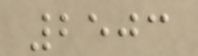2503
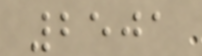2501
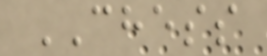CHESS
